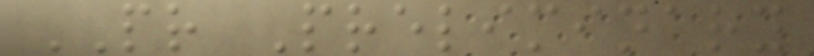PR Preliminary
